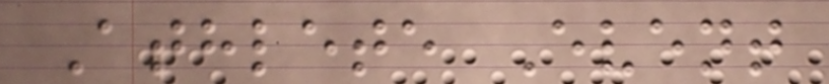Athlete Event
